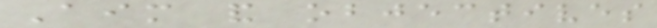Aim and objectives
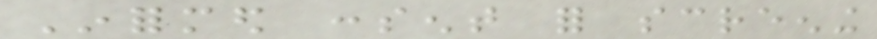Informed consent for screening
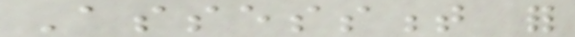Assessment for
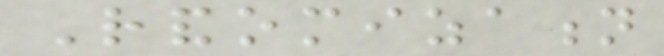Randomization
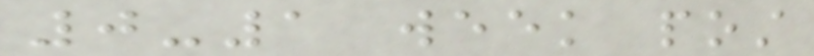0-1 week post
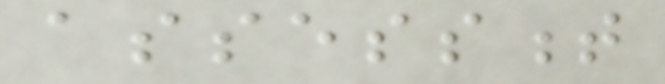assessment
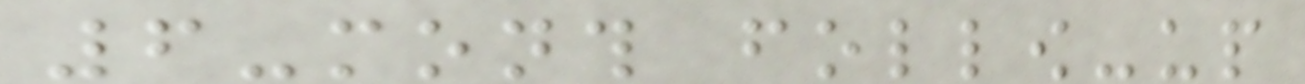6-month follow-up
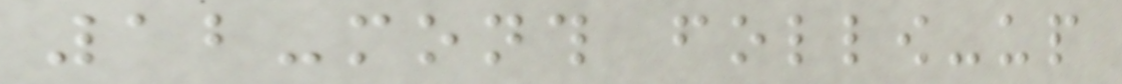12-month follow-up
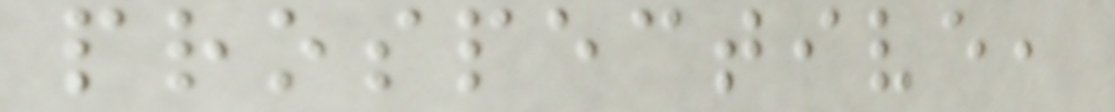prospective,
